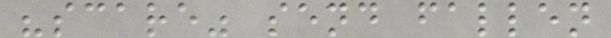"scare" send fallen
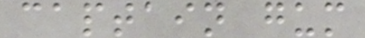captain gum
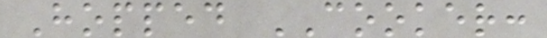Hopped COOKER:
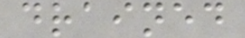drained
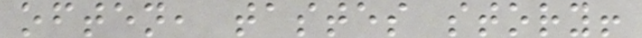often, tastes story!
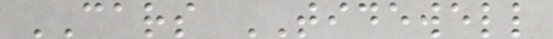CARS TIDEWELL
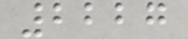2227
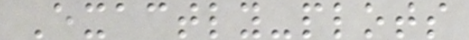Exactly-plots
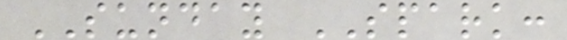SUNDAY SPARK:
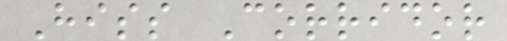Hiss Corridor
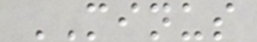MINUS
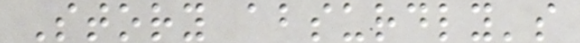Story absurdly's
